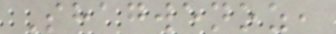Shagwenoz,
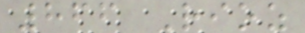866 Rioz
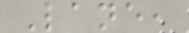Lane,
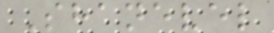Shanevel
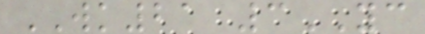WK21 3YC
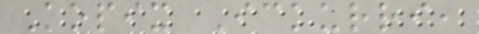Kopix Ickurri,
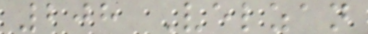208 Velzan
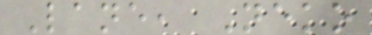Lane, Neko
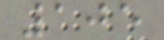105
